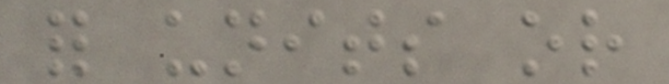for units or
